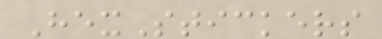HexStickers
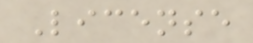License
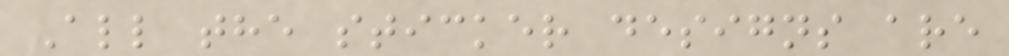All the sticker designs are
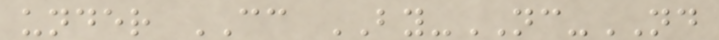under CC BY-NC-ND
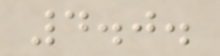4.0.
